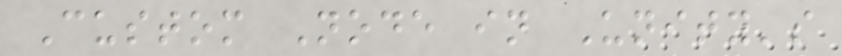Custom Node in Unity's
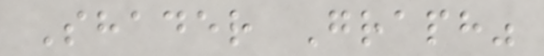Shader Graph"
